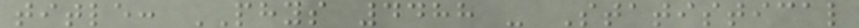title: PHYS 4488 - Statistical
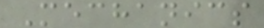Mechanics
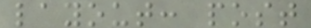layout: post
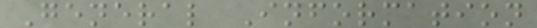General Information
